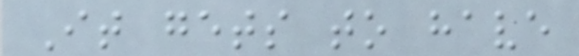It gets to have
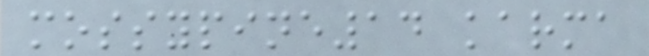mossypine14 karma
